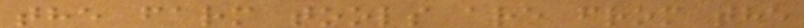the farm tools are from the
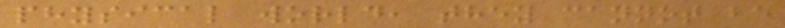physical world, they cannot be
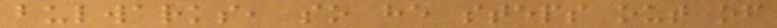bulwarks, so he steps out of
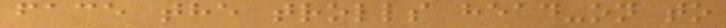face the trolls head-on to
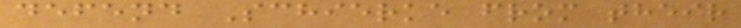defend Schierke from their
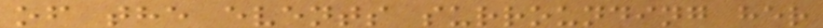of the events surrounding her
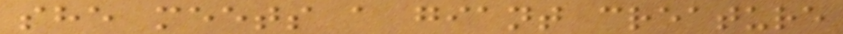she meets a giant creature
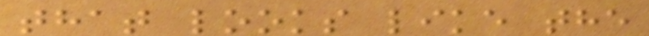that looks like the
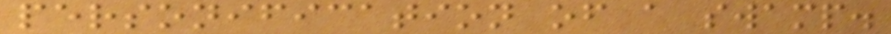personification of a swamp.
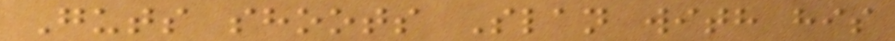Guts shoots Slan with his
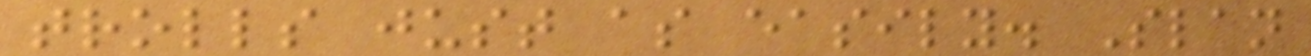trolls just as easily. Slan
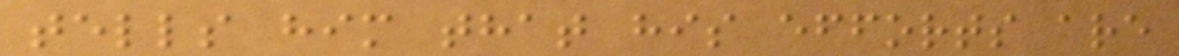tells him that his efforts are
